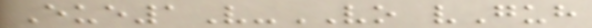Eue1V-VO vGuh
